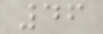46
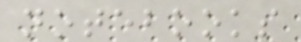notebooks
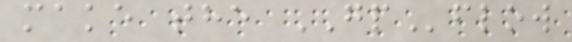make the GPflow
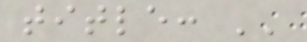title: ''
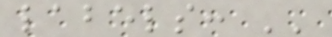labels: ''
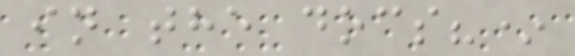in the docs?*
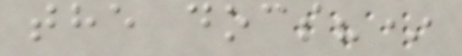the docs?*
